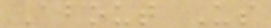About Us
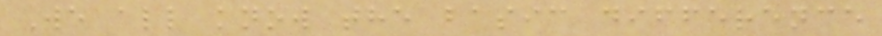We all know the basic difference
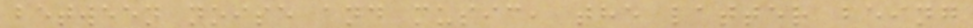between noise and music, the latter being
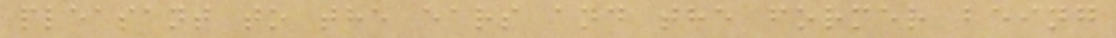pleasant to the ears and the former being
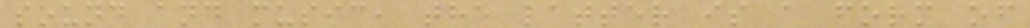sound and music, the latter is a form of
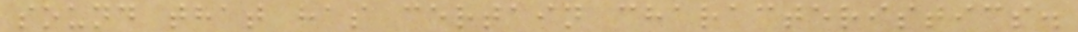sound that has certain characteristics.
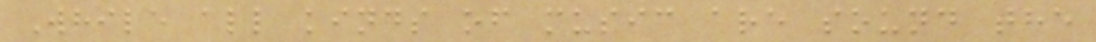While all kinds of music are sound the
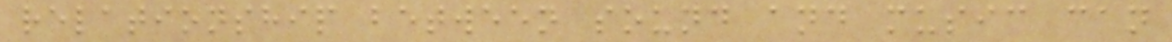relationship between sound and music can
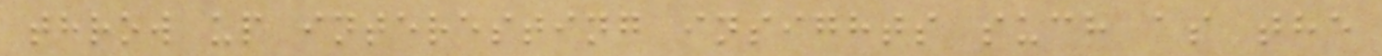throw up interesting insights such as the
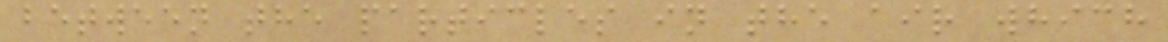between the particles in the air which
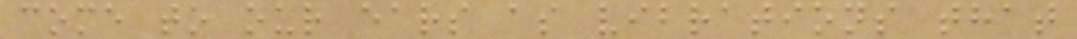come to our ears as vibrations that
